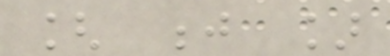[ j ]
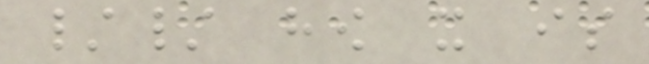// how it is
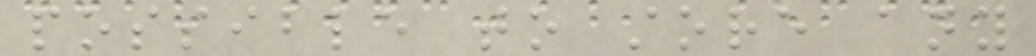possible to store any
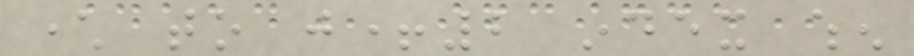character to j+2 index when
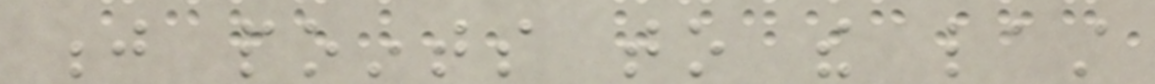j points to the last
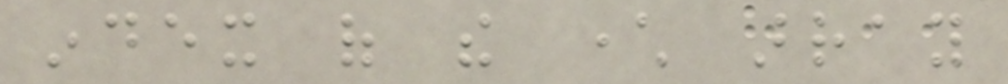index of the character array
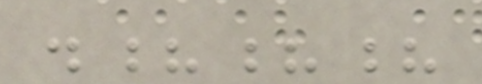.???
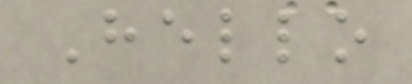Hello
